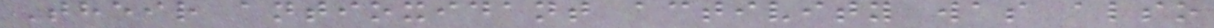Their antioxidant activity was also
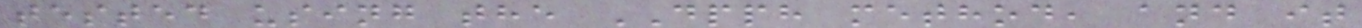tested using the DPPH method, and it
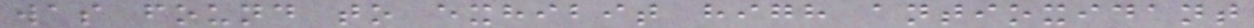was found to exhibit high antioxidant
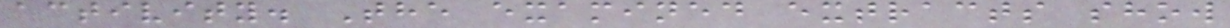activity. The examined extracts show
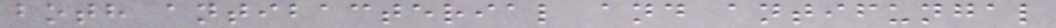both antibacterial and antifungal
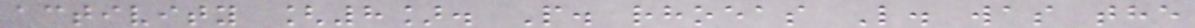activity [8]. P. rhoeas L. was the
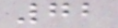72
